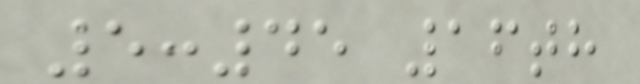5:45 16th
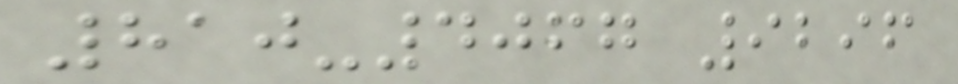810-4067 9296
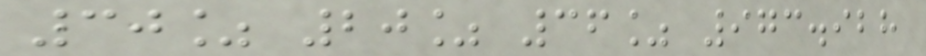30% 20% 36% 973.928
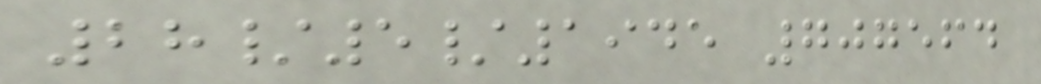28/5/1945 707564
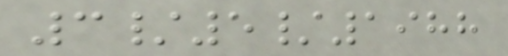3/5/1988
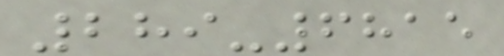289-6815
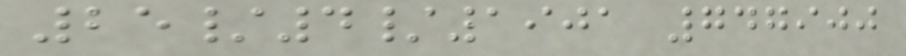25/4/1901 747900
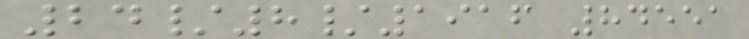24/8/1916 84551
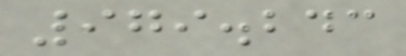979.243
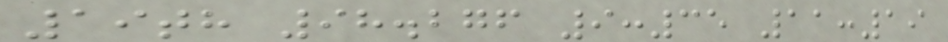19th 98.276 9:35 11:19
